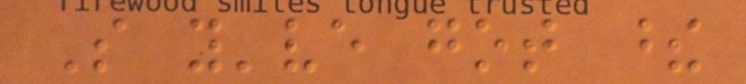So you've got these
